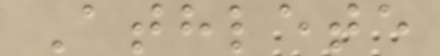Athlete
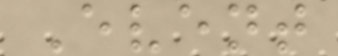Event
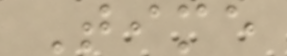Time
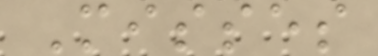Misses
